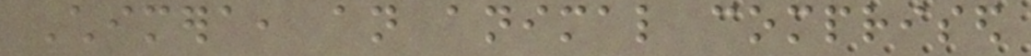Chimera, an animal comprised
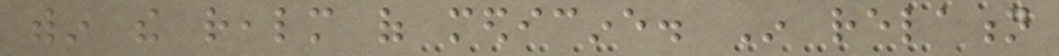within the realm of medicine. In relation
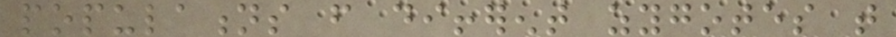populations from different zygotes that
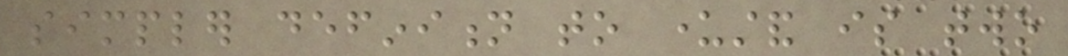simpler definition to understand is two
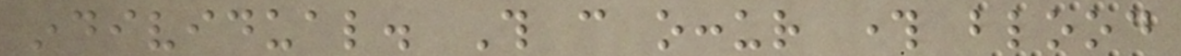individual. This can occur through blood
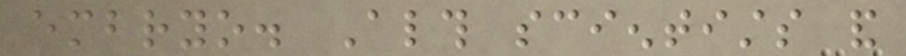embryo. Although scientists and
